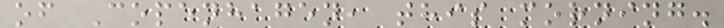of Copenhagen, this morning.
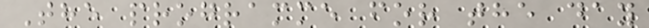The programme for the day
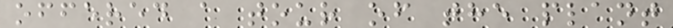offered a tour of the plant
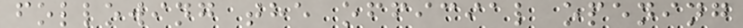following the official opening
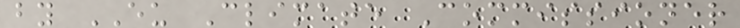by EU Climate Commissioner
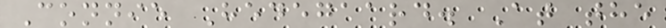Connie Hedegaard. At the
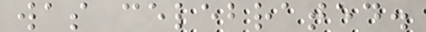was celebrated.
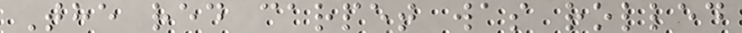The red carpet was rolled
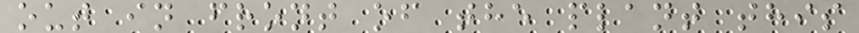out in front of the plant this
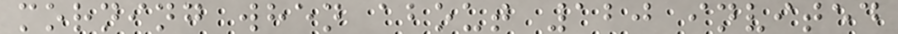morning when about 120 invited
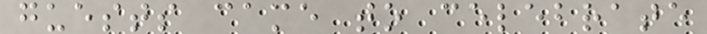guests came to celebrate
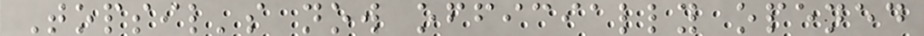Topsil's now officially opened
